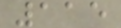115
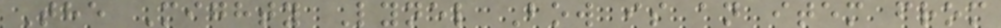The Mighty Lynel Bow is an item from
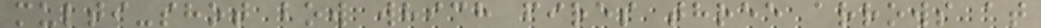multi-shot bow which fires three arrows at
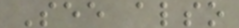See also
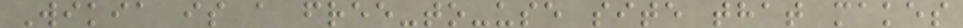Wikia is a free-to-use site that makes
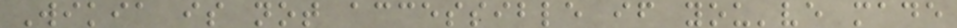Wikia is not accessible if you've made
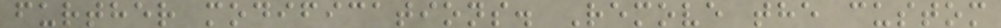further modifications. Remove the custom
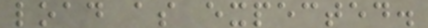load as expected.
